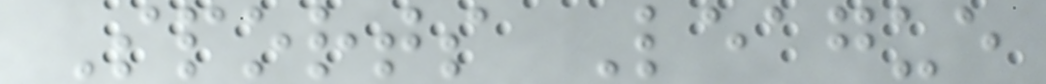Sports League
